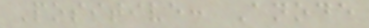Positive: Anode
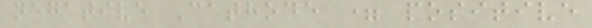negative Cathode = positive
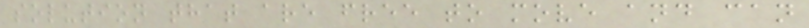solution that are free to move and can
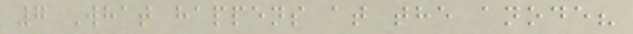7 What happens at the anode?
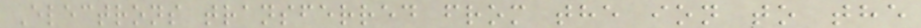Electrons transferred from the ion to the
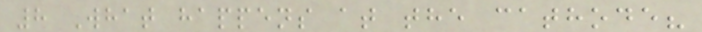8 What happens at the cathode?
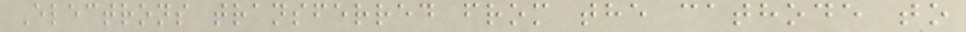Electrons transferred from the cathode to
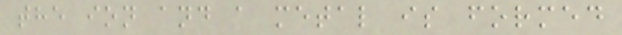the ion and a metal is formed
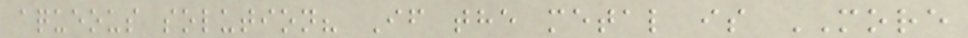aqueous solution? If the metal is MORE
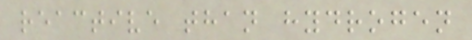reactive than hydrogen
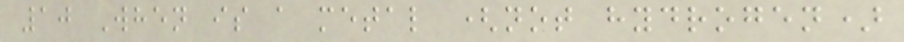10 When is a metal (not hydrogen)
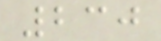230
